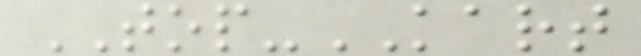TOP-KART
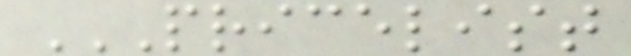PRICELIST
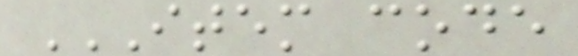ITEM CODE
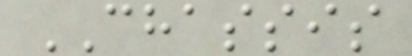CHASSIS
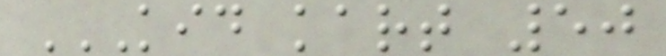KID KART 50
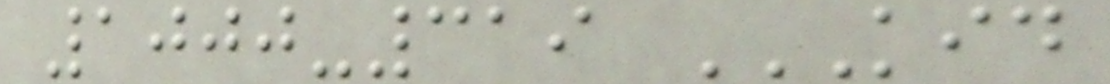1000-319 KID
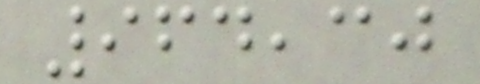964,30
